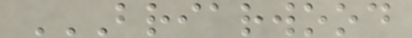BRIARWOOD
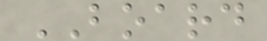BOARD
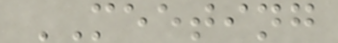MEETING
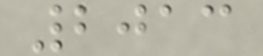2013
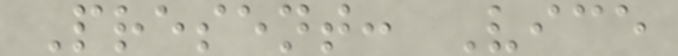Present: Vice
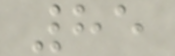85
